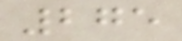275
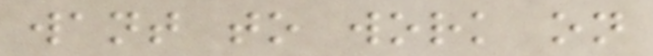want to work on
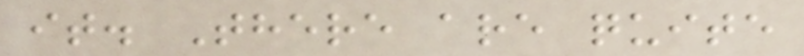it. There are quite
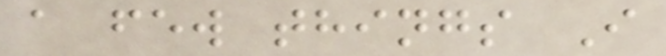a few things I
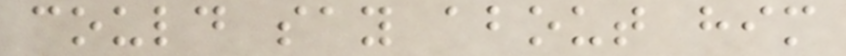could say about him
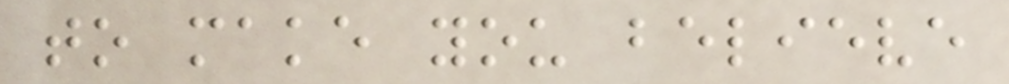to make you believe
